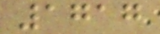1717
